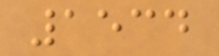1534
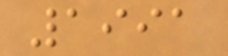1991
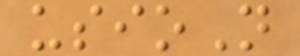usioN
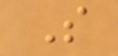S
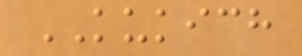KUKICH
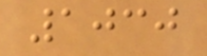1030
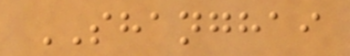SHANGHAI
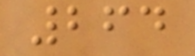264
